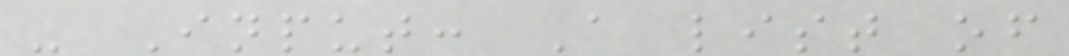- Input: A list of
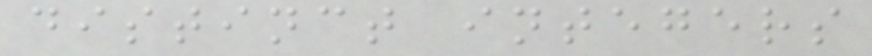distinct integers
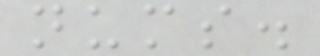nums.
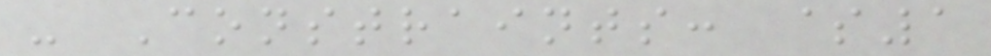- Constraints: $1
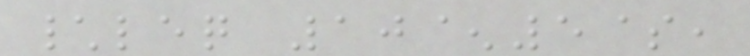\leq 10^5$,
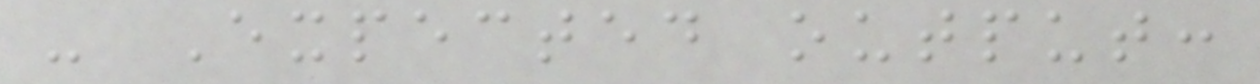- Expected output:
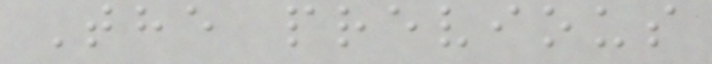The previous
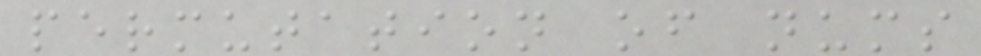permutation of nums
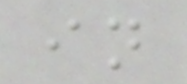in
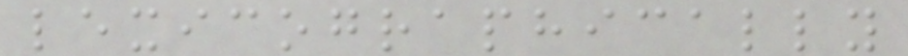lexicographically
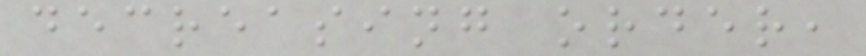decreasing order,
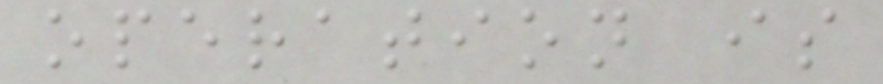operation is
